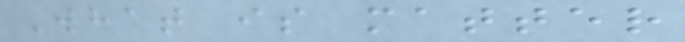What is matter
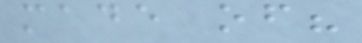made of?
